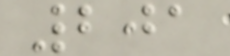201
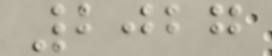2027
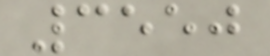3550
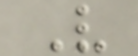V
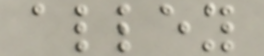alley
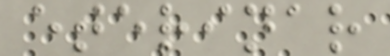eterinar
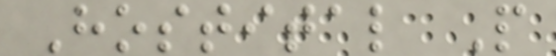Hostital P
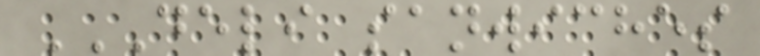DELI SANWICHES
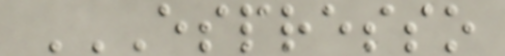ESPRESSO
